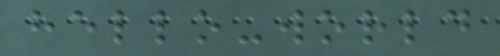hello-world
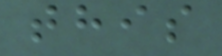this
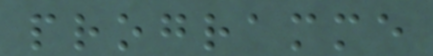programme
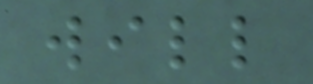will
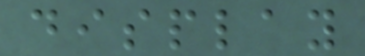display
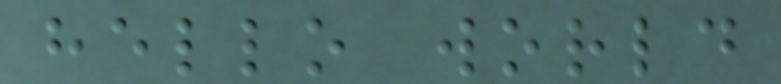hello world
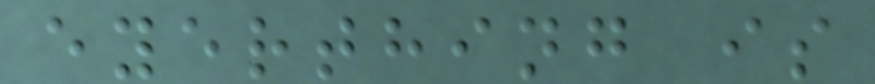eyerthing is
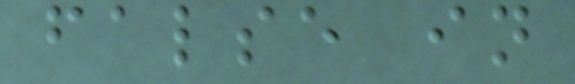false in
